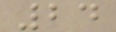24
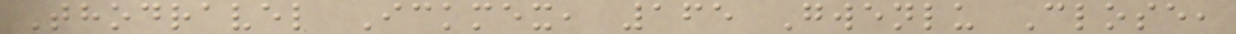Thodravel Ickmex, 165 Gwenlu Close,
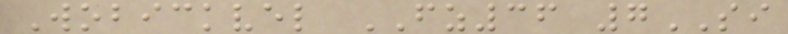Wobickvel FZ36 7SI
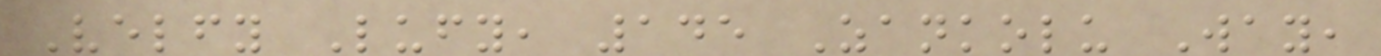Velfy Lufy, 145 Zankolu Way,
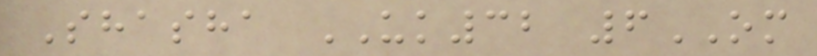Shasha UK32 6OM
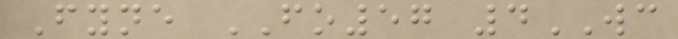Fyne FO57 4WC
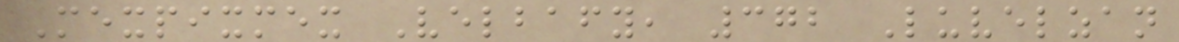Mexpixmex Velbafy, 372 Luvelzan
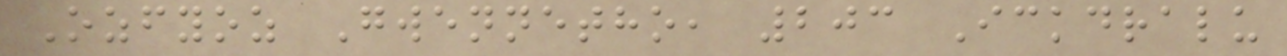Ozfyoz Gwennetho, 203 Ickdralu
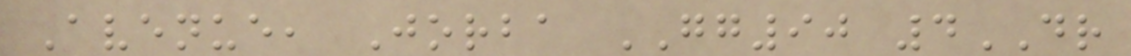Avenue, Jorba GG90 4DR
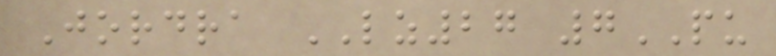Jordra LZ27 7PU
